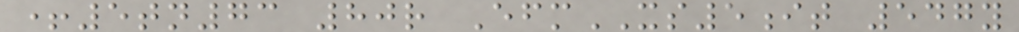+5tn73 80r EfmXS5it 547y
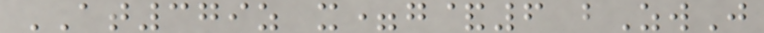AT379z x=g&6 bZwJ
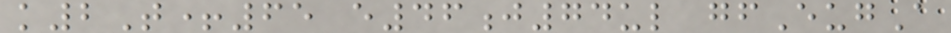k2T+65 e46j74ul gfEugA
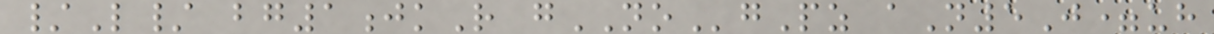/L/ bg1jkR gNOgPz aN5J=uh
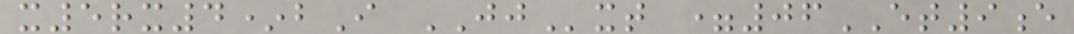x5rx4*bI JJxt =06ET9e
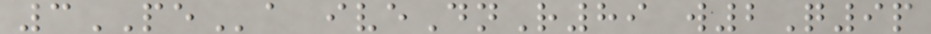3PEa iveDnR89 w2Q9p
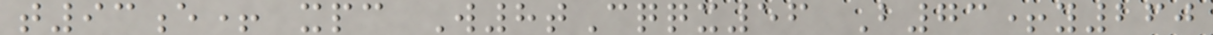t93e+ xpc W8tCqqx56 B73+y260
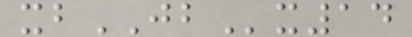xbJBx14
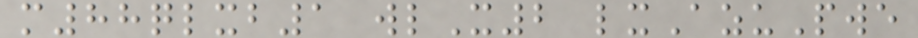m88qlxb1 wlX2 lxAzuPwe
